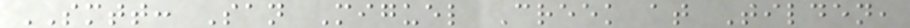SMTT: San Miguel Creek at Tilden,
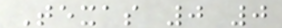Texas 0 0
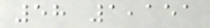58 1,151
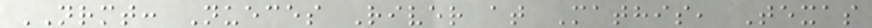NRMT: Nueces River at Mathis, Texas
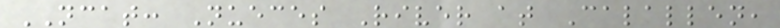NCAT: Nueces River at Calallen,
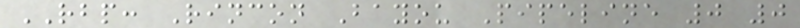RBP: Rincon Bayou Pipeline 0 0
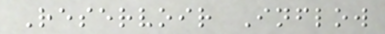Reservoir Inflow
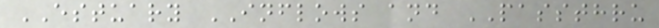ESTUARY INFLOWS and PASSTHRU
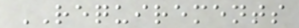REQUIREMENTS
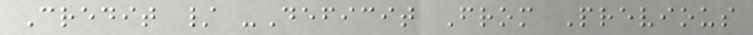Credit / -Deficit From Previous
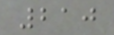210
